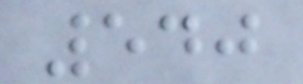540
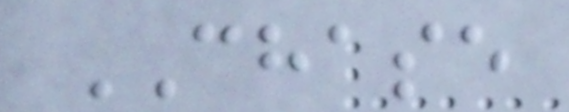CHASE
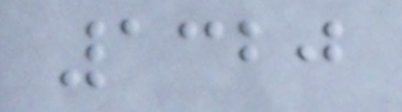1320
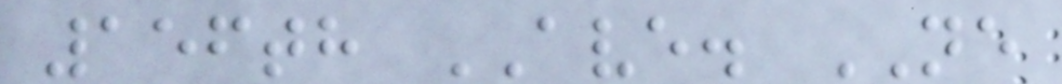156th AVE. NE
